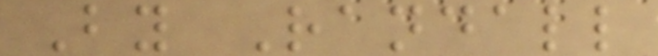By Randall
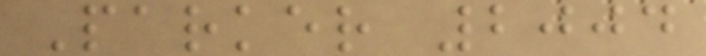Parker 2004
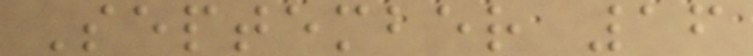September 16
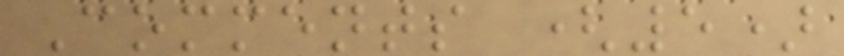Comments (5)
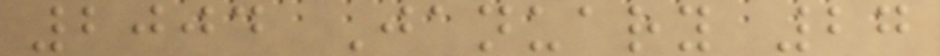2004 January 27
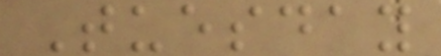Tuesday
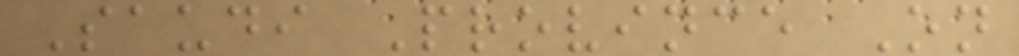Saudi Province On
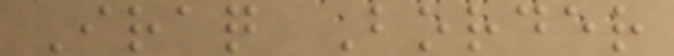Iraq Border
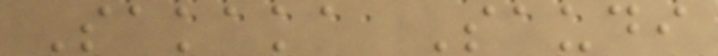Sakaka Saudi
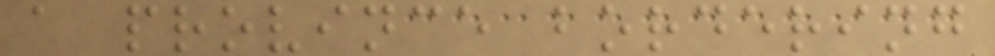a province bordering
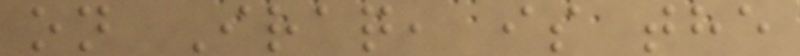on Iraq, is the
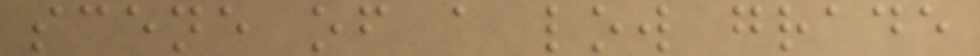scene of a low grade
